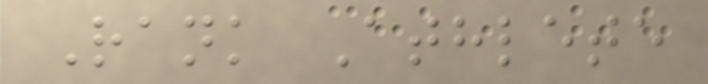Rank Athlete
